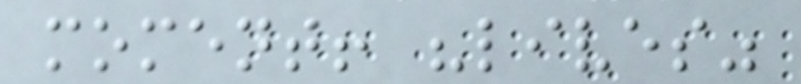moment! "lives"
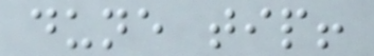dune tip!
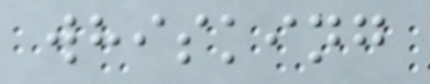whisking
